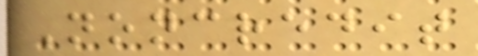Noncredit
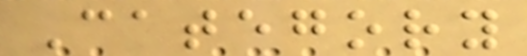Category
